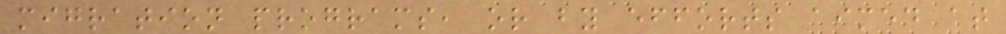migration programs, or by efforts aimed at
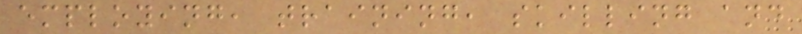employing, training, skilling and
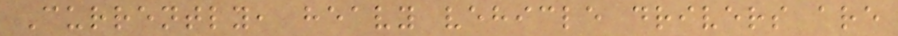Currently, heavy vehicle drivers are
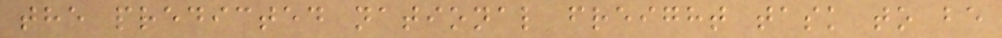the predicted national freight task to be
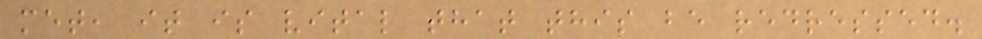met, it is vital that this be redressed.
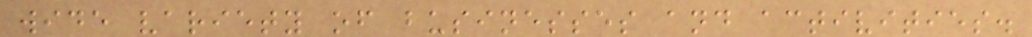wide variety of businesses and activities.
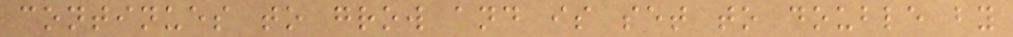continues to grow and is set to double by
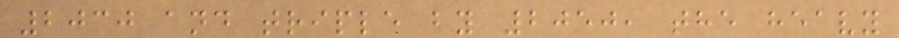2030 and triple by 2050, the heavy
